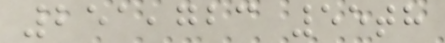251,723 55th
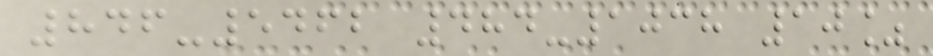846-5462 484-1038 10%
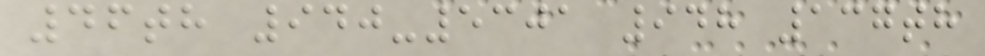46th 940-5301 948 137th
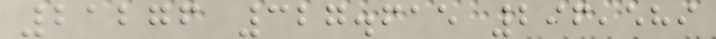21276 327.615 296,589
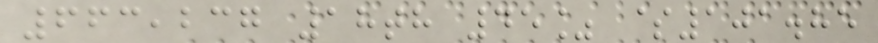663,237 18th 45% $101.85
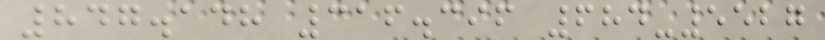847.148 316.396 684-5527
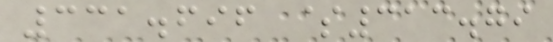331.696 $313.79
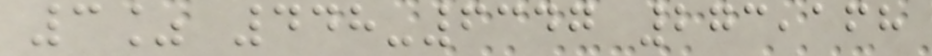3% 448-6347 273,168
